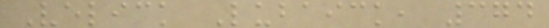Velick Lubaick, 374
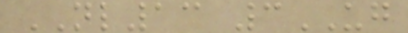NL13 3UG
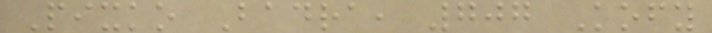Pixko Badra, 707 Kofy
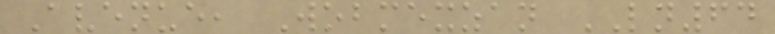Avenue, Wobmexzan LN64
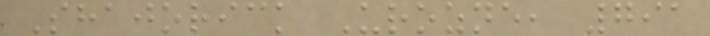Shajorick Urozne, 791
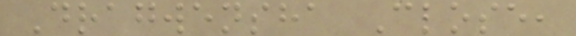Dragwensha Close,
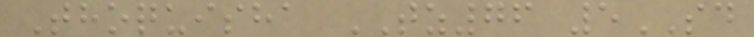Thoquisha TZ76 5SD
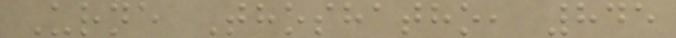Urne Thoshatho, 845
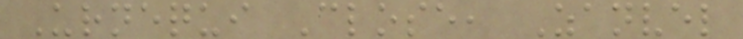Urnequi Close, Zanvel
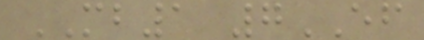MB1 7EF
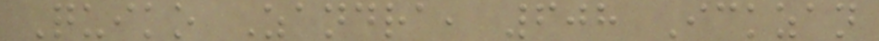Quiko Zandra, 608 Ickzan
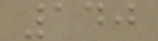140
